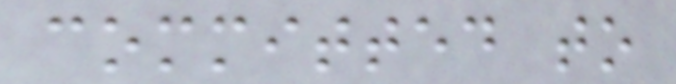committed to
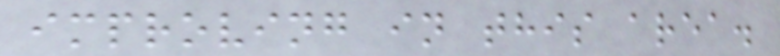improving in this area.
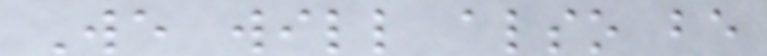We will also be
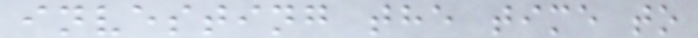investing the time to
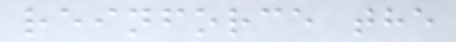reinforce the
